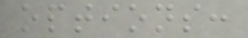options:
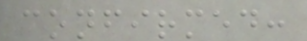confirmed:
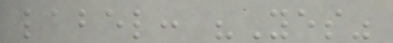label: "Yes"
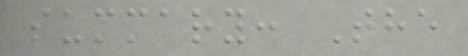summary: The
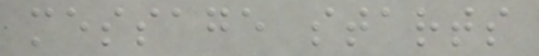message starts
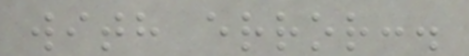with error:.
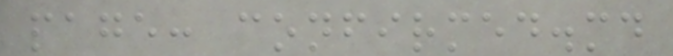page: confirmed.md
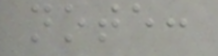note:
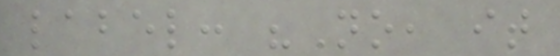label: "No, it
